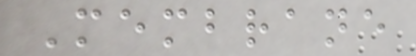Membrane
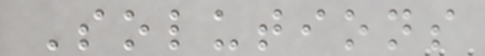Solutions
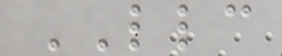LLC
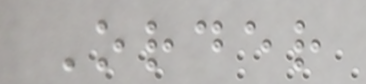Order
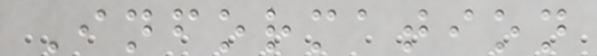Information
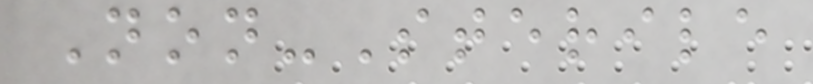Non-Sterile
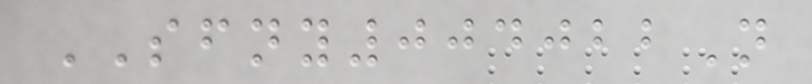SFNY004022N
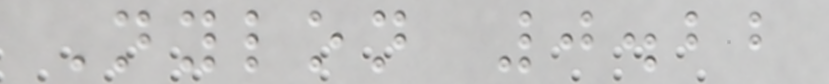Nylon 0.22
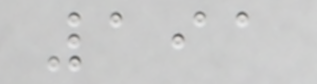191
